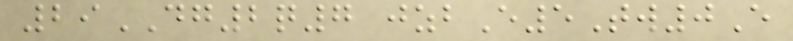29DG2q7 jzbE5Tw0E
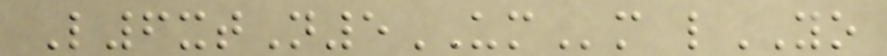L6xtN5UMm lYO
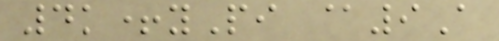4k+yPi @9A
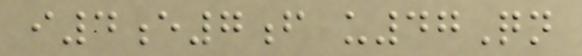i4e7f u47Qn
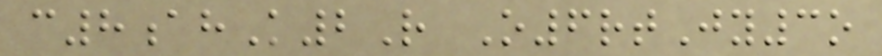c8ahK2R O6rtJy3o
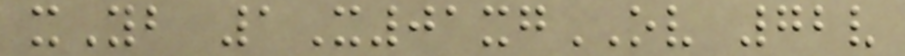xYb 1X01xgOV 72v
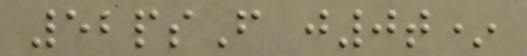52psF j0t*
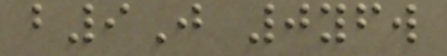b9J 0yfw
